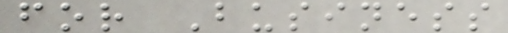for Business
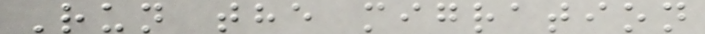Run the migration
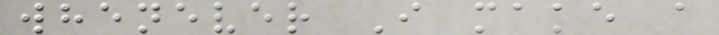whenever I make a
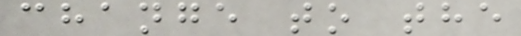change to the
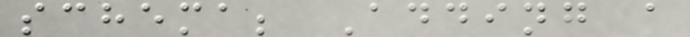schema; Adding a
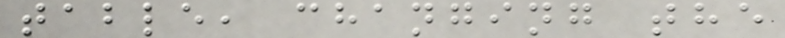table, changing the
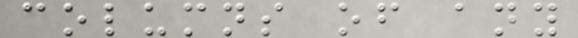columns of any
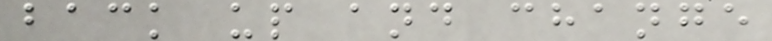back up and change
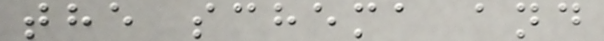the schema and
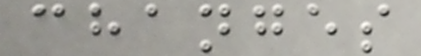changes
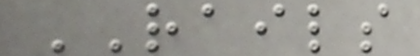RAILS
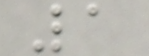1
